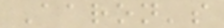Aaron's
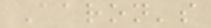Aaron's
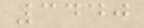3440
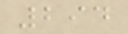294
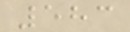583
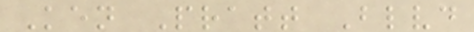Ken Pratt Blvd
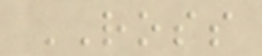ROSS
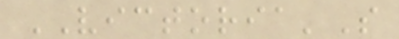VICTORIA'S
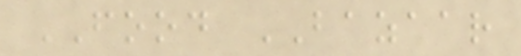FOOD BAZAAR
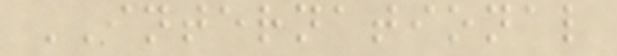INTERNATIONAL
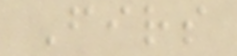Firs
